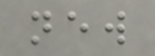new
